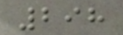298
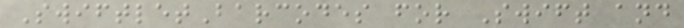SwiftletBarcodes for Swift and
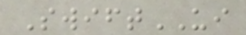SwiftUI
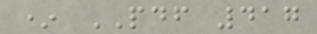* PDF 417
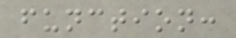function:
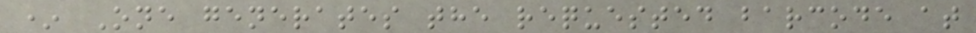* One generates the requested barcode at
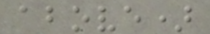above)
